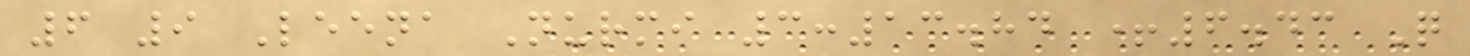6 9 Leena Nurmi 3:13.84 +6.43 Q
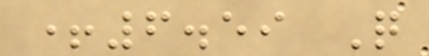+6.59 Q
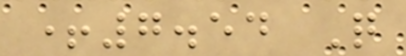+7.54 Q
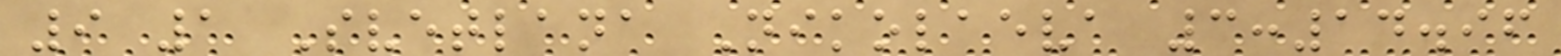9 1 Svetlana Nikolaeva 3:14.96
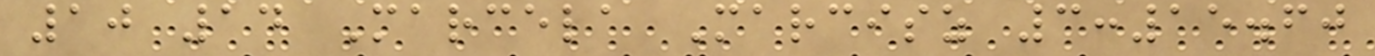10 14 Marcela Marcisz 3:15.60
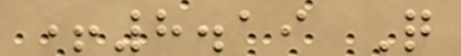+8.19 Q
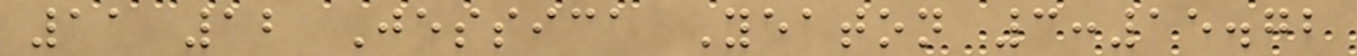11 12 Jessica Yeaton 3:15.72
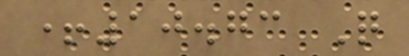+10.73 Q
